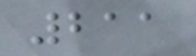211
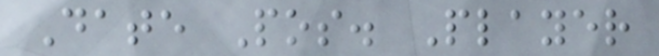Date Pos. Player
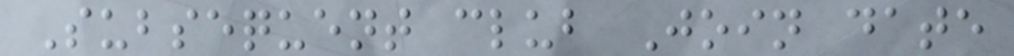Subsequent club Join date
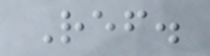Ref.
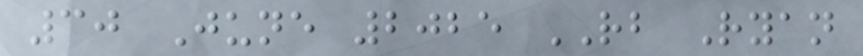30 June 2025 RB Ryan
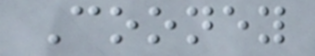Cooney
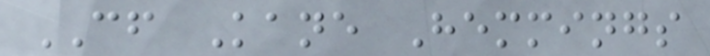CF Kane Hemmings
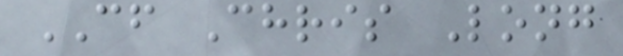CF Chris Long
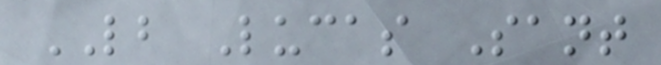LB Lucas Sant
